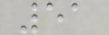51
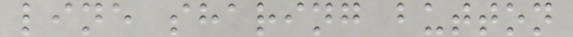line sharing button
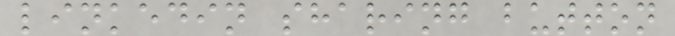linkedin sharing button
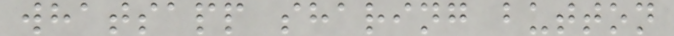whatsapp sharing button
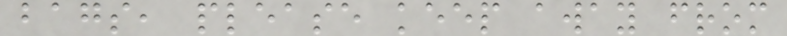bags, please keep away from
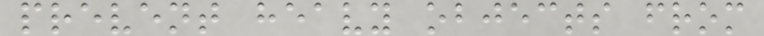prevent heavy objects from
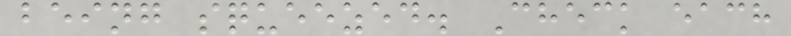being squeezed. Check each
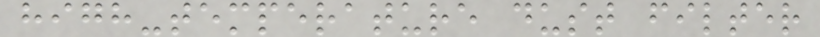high-temperature dust filter
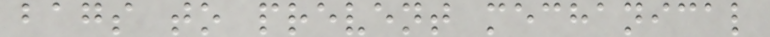bags to prevent mechanical
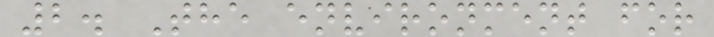2. The environment for
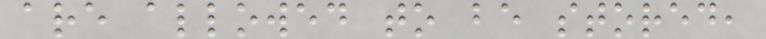are allowed to be stored,
